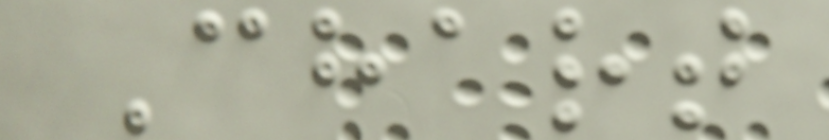Chart
